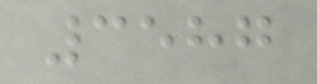3587
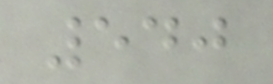540
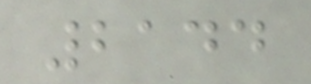2144
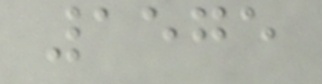1575
